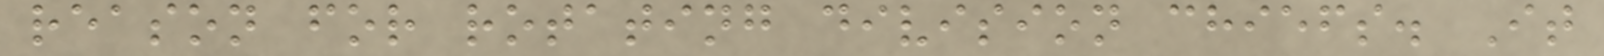reason for rotating division chiefs. It
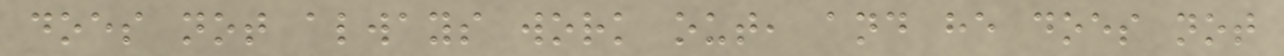does not always work out, and he does not
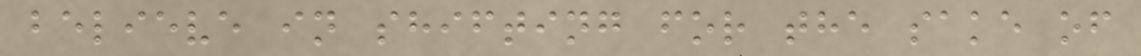believe in shifting for the sake of
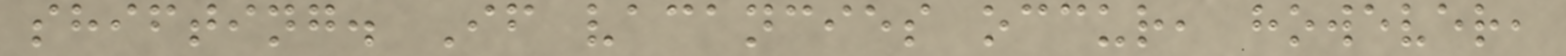shifting. If vacancies occur, however,
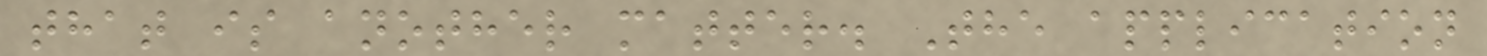that is another matter. The application
